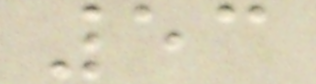53
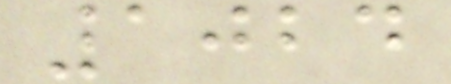1024
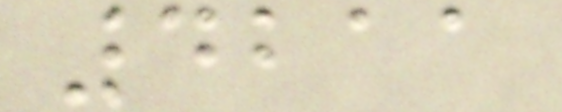4211
